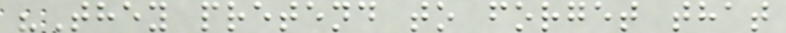"They pretend to forget that
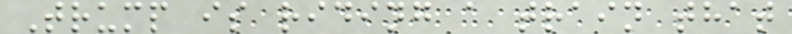Trump is riding a train that
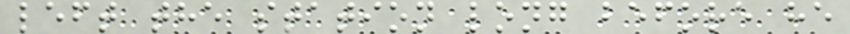left the station long before he
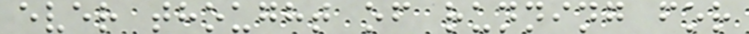ever thought of running for
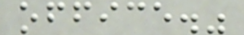office."
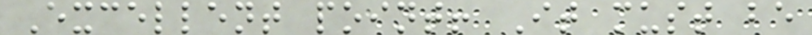Excellent point! It must be
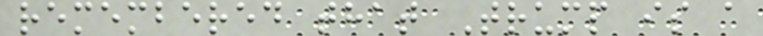remembered that Trump is a
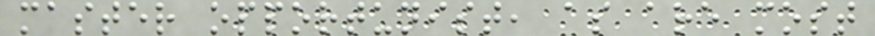master opportunist, as are most
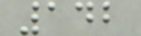142
